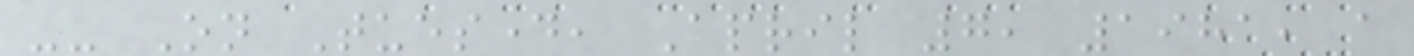-- On Tuesday, April 7, 1981, a
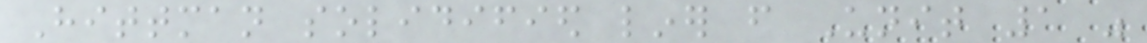Hittman solidified liner from Unit 1 was
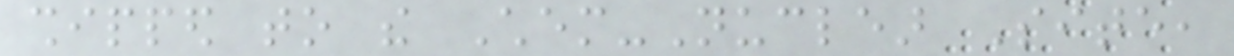shipped to the Chem-Nuclear Site,
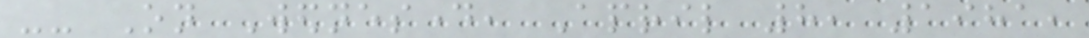-- On Wednesday, April 8, 1981,
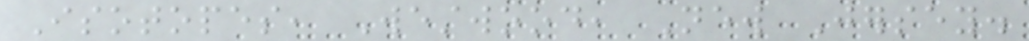Isotopes, Westwood, New Jersey.
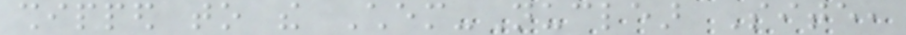shipped to the Chem-Nuclear Site,
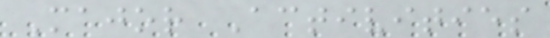Major Activities
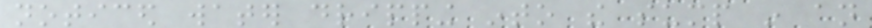noticed water dripping into the sump in an
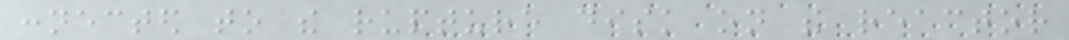connected to the rupture disk on the reactor
